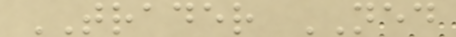TRADER NED
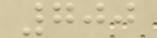700
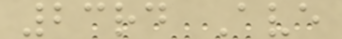23rd Ave
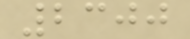2300
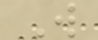W
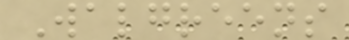Walgreens
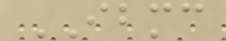IBMC
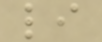li
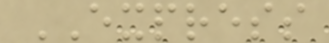EXPRESS
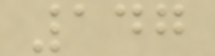147
